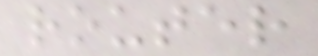router
